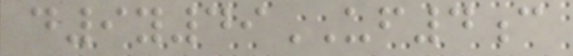d9y49UF4c
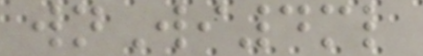wnWi4ml
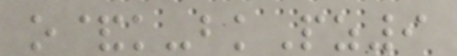o&k-bkPz9
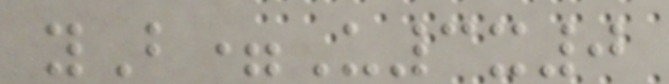yB=U3x0
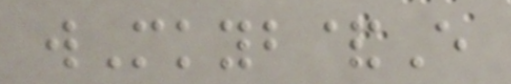wMkyb&E
